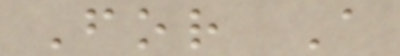For A
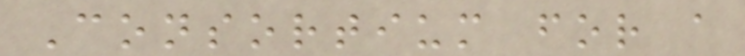Consortium for a
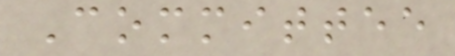Committee
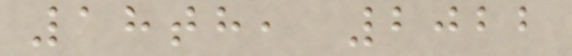18th, 2022
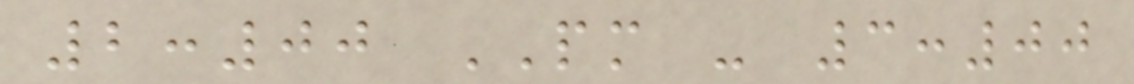2:00 PM - 3:00
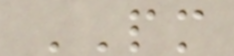PM
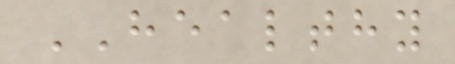HEALTHY
